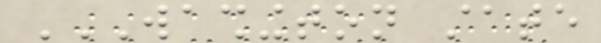WASHINGTON STATE
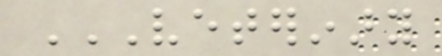VETERINARY
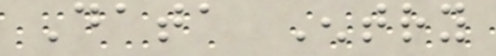Data Entry
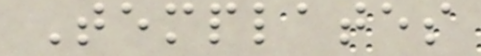Templates
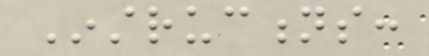Instructions:
